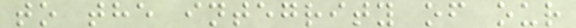to the integrity of our
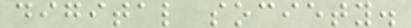digital society.
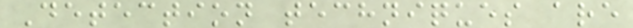Detection techniques are
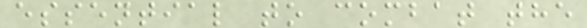essential to combat the
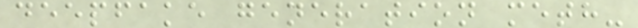deepfake generation meth-
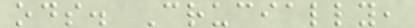ods. Crucially,
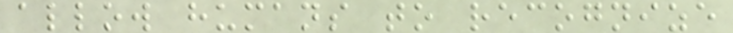allow humans to recognize
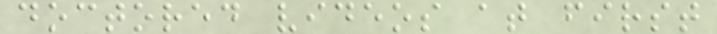doctored videos at first
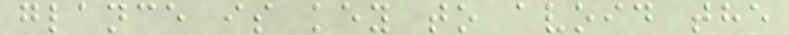glance is key to avoid the
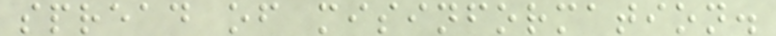spread of misinformation.
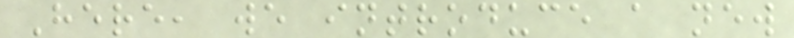Here, we introduce a new
